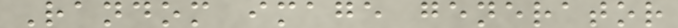Random image generator
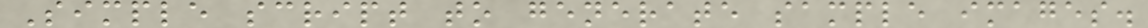Simple script to generate sample images.
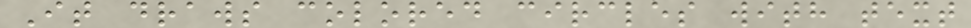It draws colored circles with text
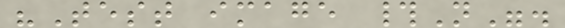"Test image #N".
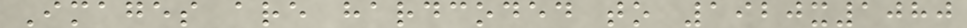Images are hardcoded to 1920x1080
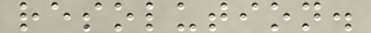resolution.
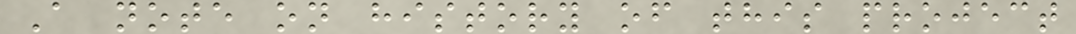A note on history of this project
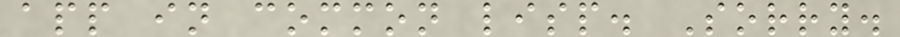app in common lisp. Sorry.
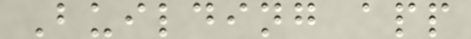Building app
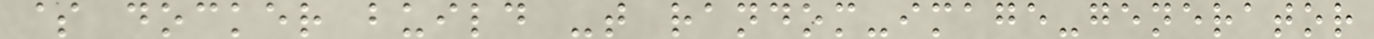$ docker build -t random-image-generator
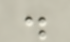.
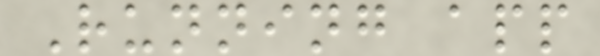Running app
